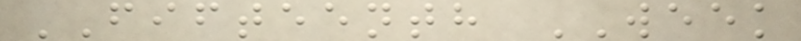FIFTEENTH WEEK
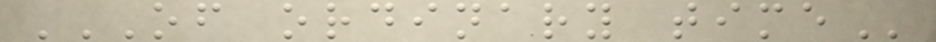OF ORDINARY TIME
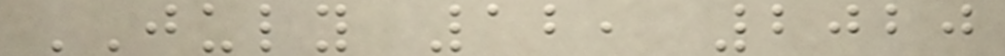JULY 12, 2020
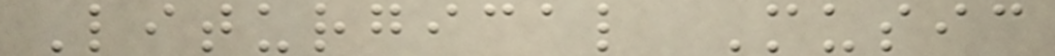Liturgical Music
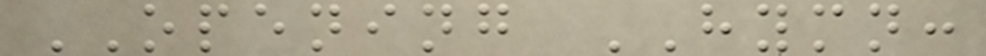OPENING HYMN:
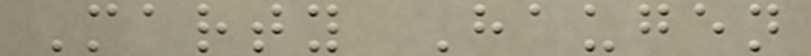Marty Haugen
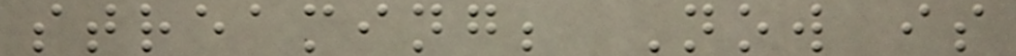streaming; Now is
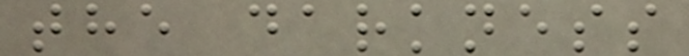the darkness
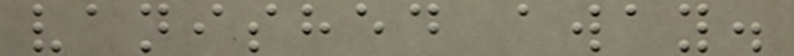vanished away.
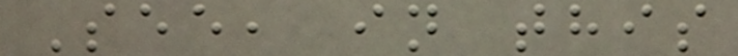See, in this
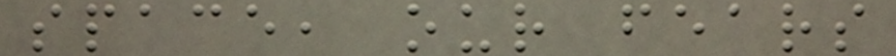space, our fears
